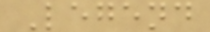Legend
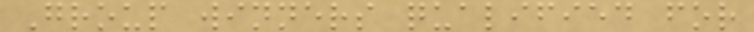Group winners qualified for
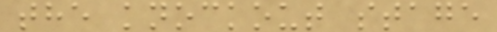the knockout stage
